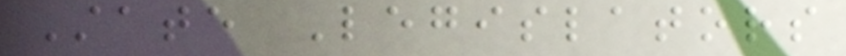State Legislators
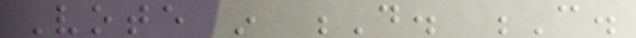Vote in D. C.
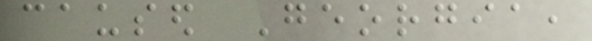caused Georgia,
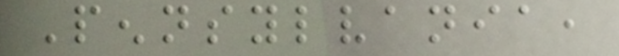Pennsylvania,
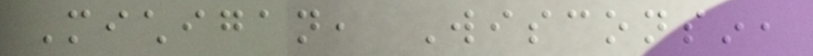Michigan, Wisconsin,
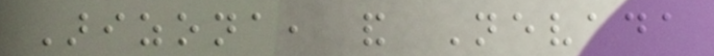Arizona, and Nevada
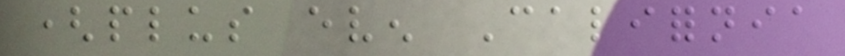(plus even California
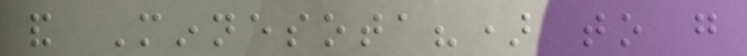and Minnesota?) to go
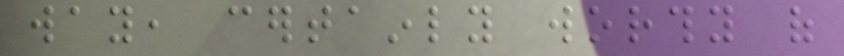way, certainly worthy of
